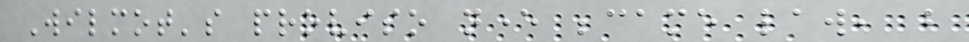Wilmot's proviso never became law, but
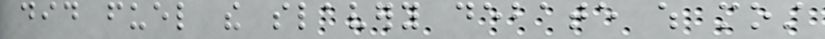did fuel the slavery debate which most
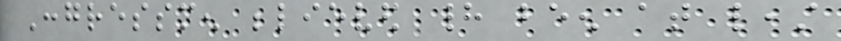Congressmen believed had been at least
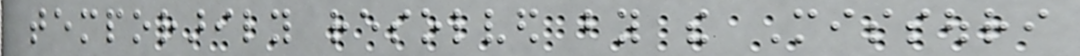temporarily resolved by the Missouri
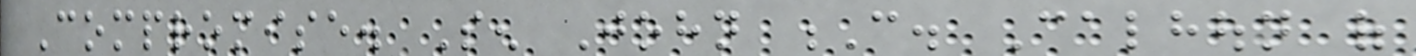Compromise. Sen John C. Calhoun of
